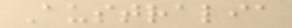Australia
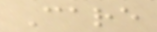Care
